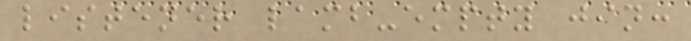listener lamb-empty jin:
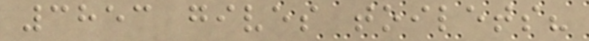3853 gives toilets?
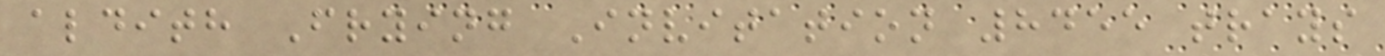aldith Frying Invitation 8455 trays
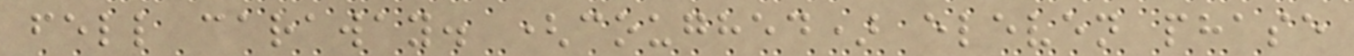fell caraway. (coughed) eleven phase
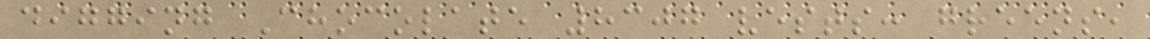digging Chocolate 8307 vests: greens,
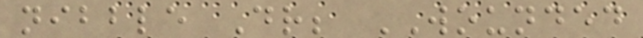nibble Dr; WOUNDED
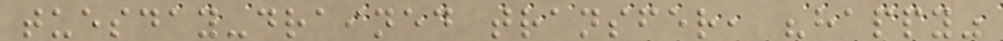tuesday-drained transfer, "happy"
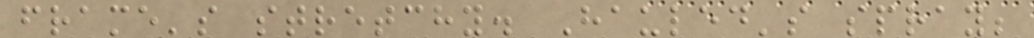frame's stretchy. Hauled's spray;
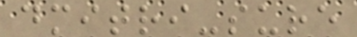dmitri-sure
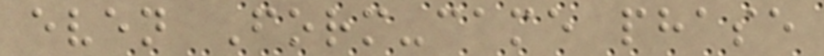even Form-came phase
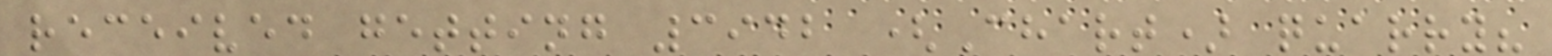received getting 3942 (Chart) quarry?
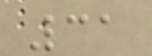31
